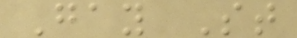Gay St
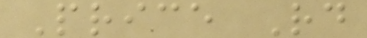Price Rd
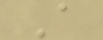A
